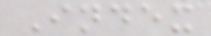Index
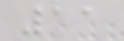11
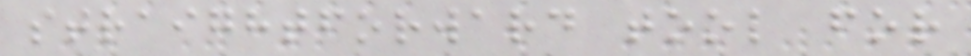straightforward tool for
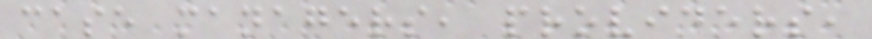case managers, providers,
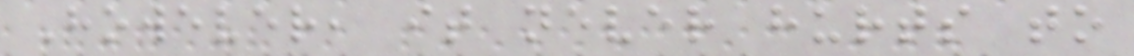However, it never hurts to
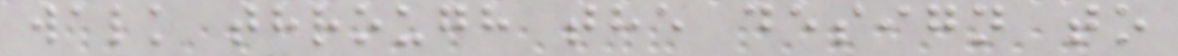walk through the design to
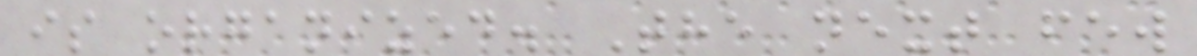is organized. The next few
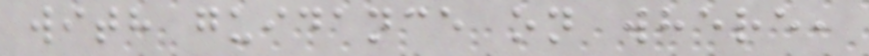with guidance on where,
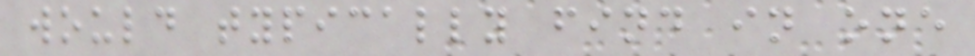would typically find in one
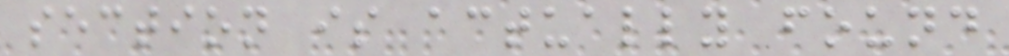section is actually found
